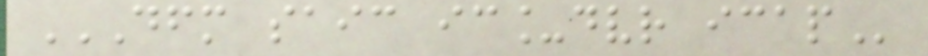DFM SAIC IC_DVR ICAP
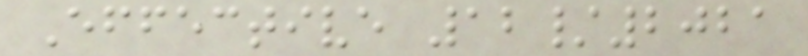Effective 12/2021
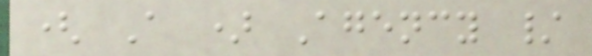( A ) Agency /
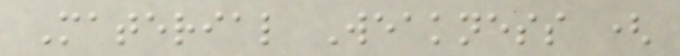Material Weakness (
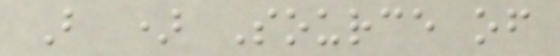B ) Source of
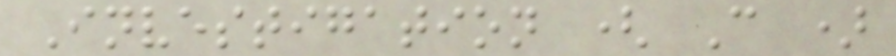Investigation ( C )
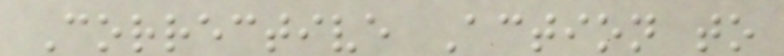Corrective Action to
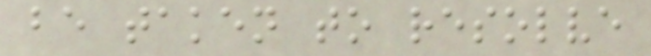be taken to resolve
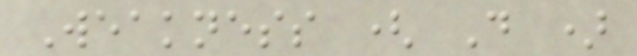Weakness ( D )
